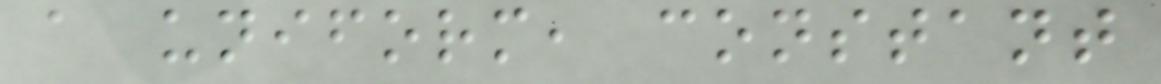a uniform, constant
